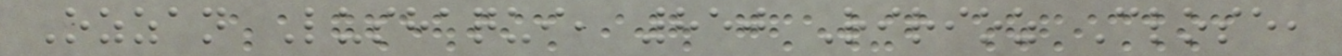Ozzan Lushaqui, 850 Ririoz Close,
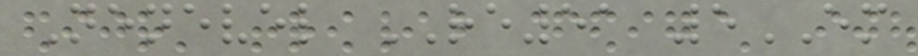Nenevel RE51 5EM
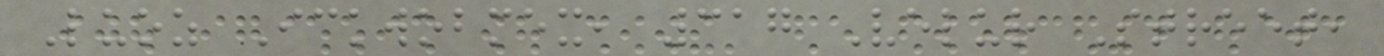Luoz Ickwobmex, 317 Velur Street,
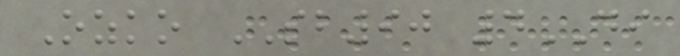Ozko SB90 4DI
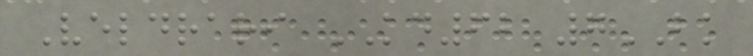Veldrari KD62 7BK
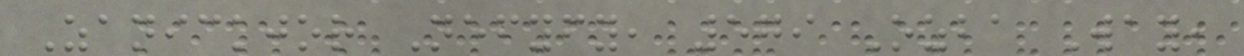Zanickjor Nefyfy, 579 Ozba Way,
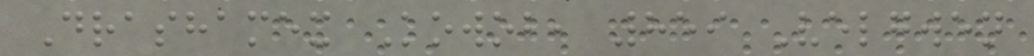Drashamex Kowob, 859 Velgwen
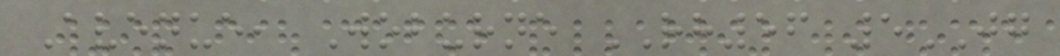Avenue, Woburne RH56 5JG
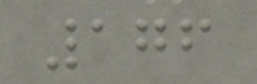176
